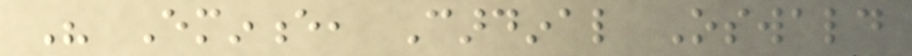His Eminence, Cardinal Oswald
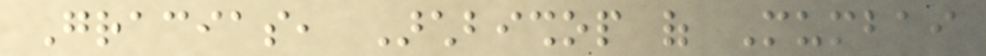Gracias, Archbishop of Mumbai
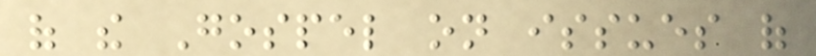of the Gospel on issues of
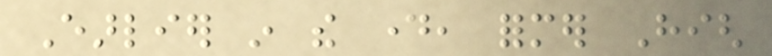Earlier in the day, former High
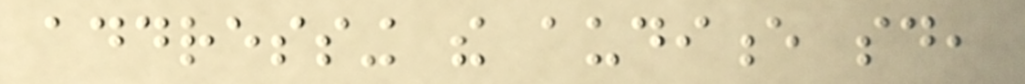addressing the audience said,
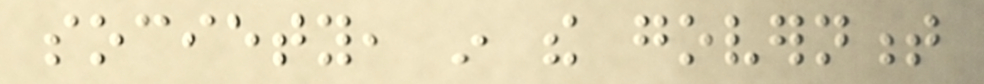society, in the government
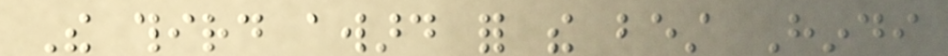The third award for the best Hindi
